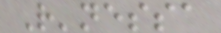R'nessa
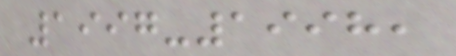1997-1998,
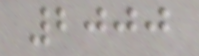2000
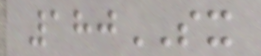180SX
